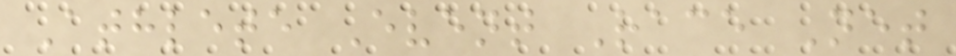Athlete Event Race Net
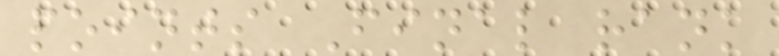points Final rank
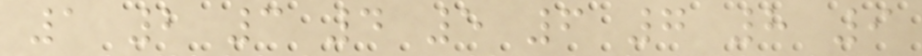1 2 3 4 5 6 7 8 9
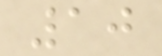10
